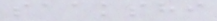saakshi
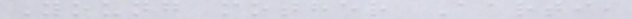Young mother Aarti,
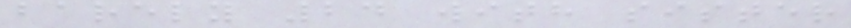barely 24 with sister
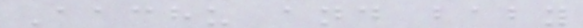Aachu and baby
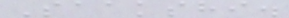Saakshi.
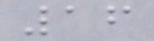16
